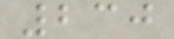230
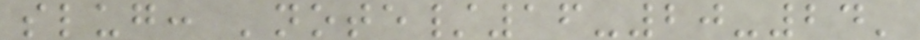slug: 'note/16-20-24'
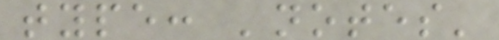type: 'notes'
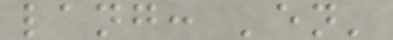lang: 'en'
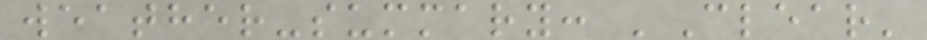weather-summary: 'Clear'
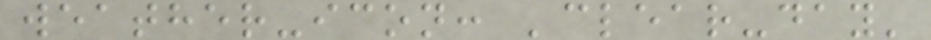weather-icon: 'clear-day'
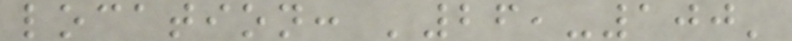location: '26,-100'
